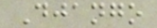Django
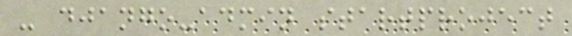- django-admin startproject
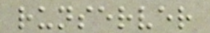runserver
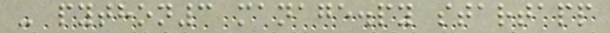- python3 manage.py startapp
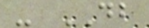- DB
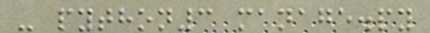- python3 manage.py
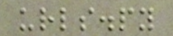urls.py
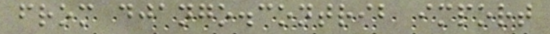from django.contrib import
